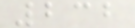232
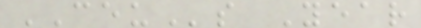CEUs Year
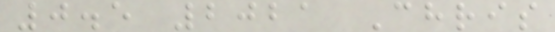0.5 2021 Chris
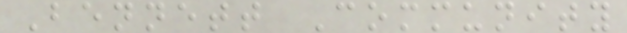Bennett Community
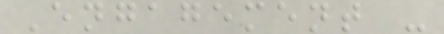Engagement -
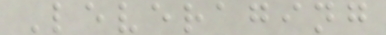Leveraging
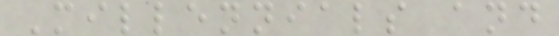Millennials and
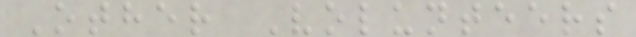Other Volunteers
